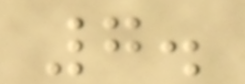7.
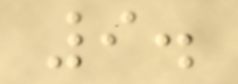9.
